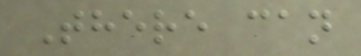There can
